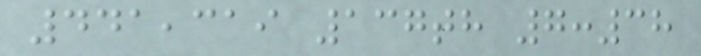441,319 137th 7:38
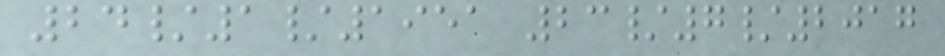24/1/1951 23/7/2017
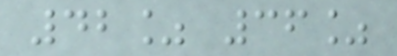42% 36%
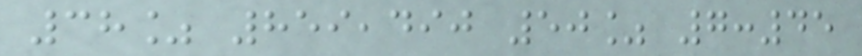38% 859,490 50% 7:45
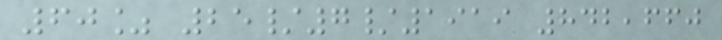60% 25/7/1919 842,660
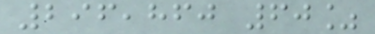296,860 60%
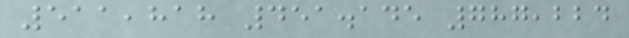511,818 451.145 787,224
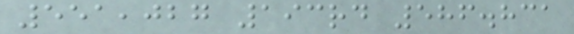551,027 193rd 586.831
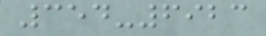354-6923
